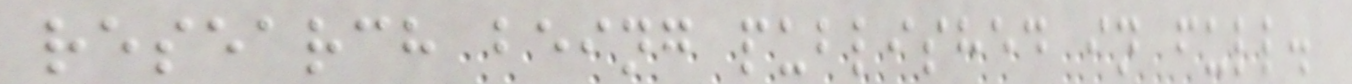research being published in full.
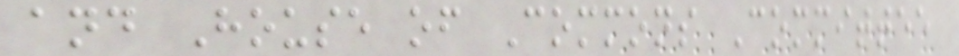and House of Commons Committee
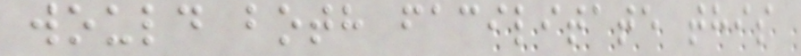would both facilitate this
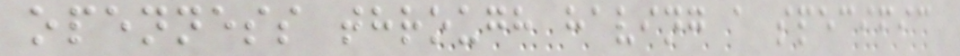openness through having a specific
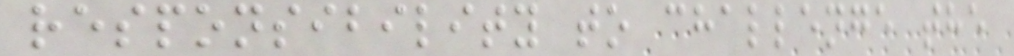responsibility to challenge the
